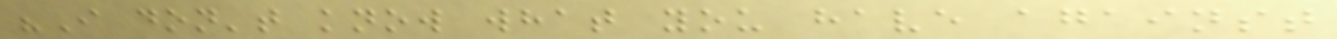"I don't know what you have against
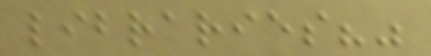libraries?"
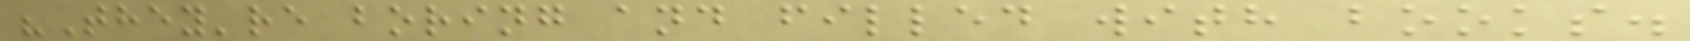"They're boring and filled with books.
